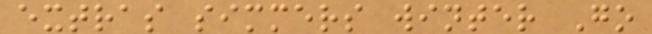extras simmers winter Go
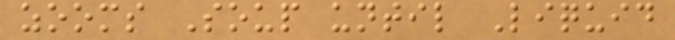zooms Soup until Liquid
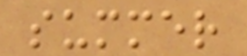summer
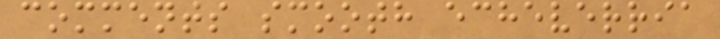comments smooth echeverria
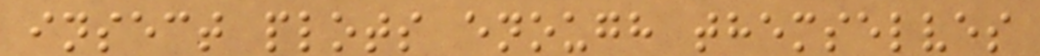insect plots enough themselves
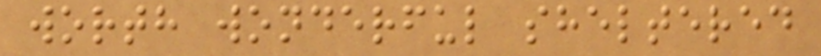worth wonderful sheltered
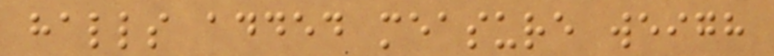halls added measure weigh
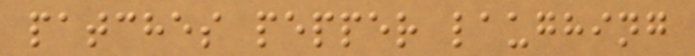patches pepper laughing
